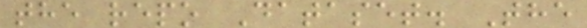the repo Dataset. The
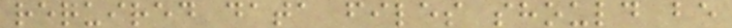required data files should be
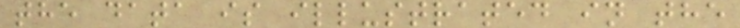the data is illustrated in the
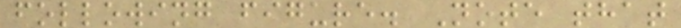following figure. Note that
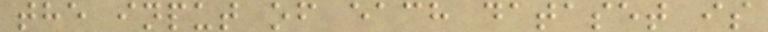the input of each dataset is
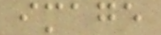image
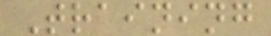Training
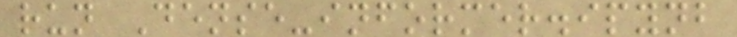run Dense-informer.ipynb
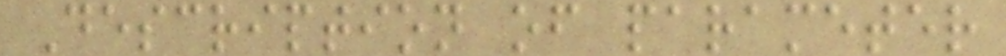Description of parameter
